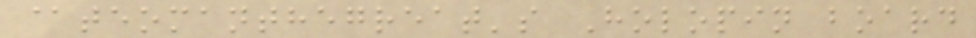@teomanthegreat's Holopin board
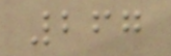267
